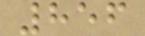856
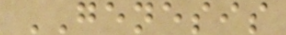GENESIS
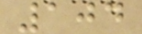104
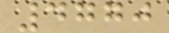4770
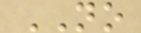NO
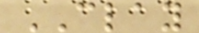CLAY
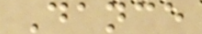Dance
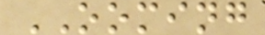OOMING
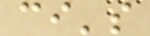ci's
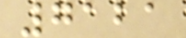7121
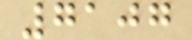7107
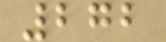272
